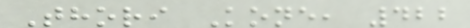Thori Kone, 422
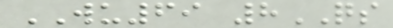WU69 8QS
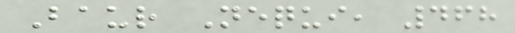Baur Nequi, 468
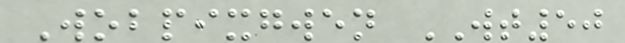Wobpixgwen WT50
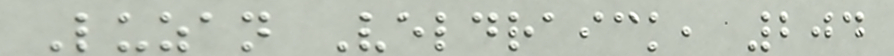Luzan Veldraick, 204
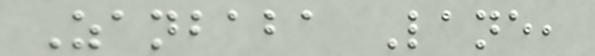Zanbaba Lane,
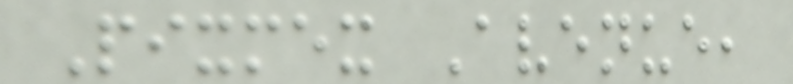Pixmex Avenue,
